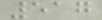517
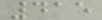415
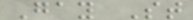Gay St
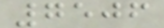7506
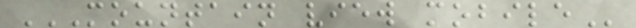MOUNTAIN VIEW MOBILE
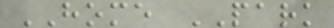HOME PARK
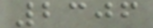2306
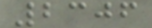2306
